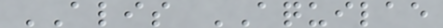ALIS AQUILAE
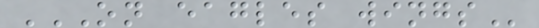ON EAGLES WINGS
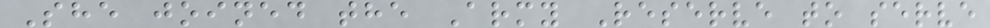She joined the Army Reserve to serve
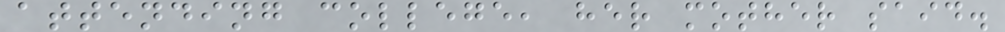attending college, her mother said.
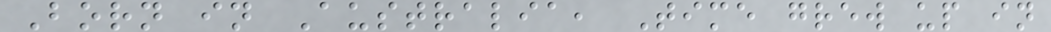Born in Australia, Time grew up in
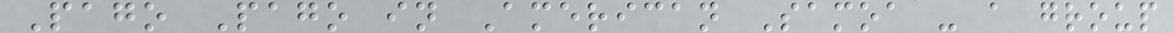Pago Pago in American Samoa - a group
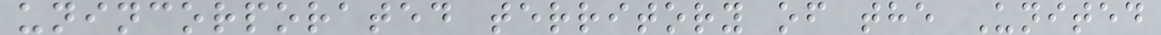unincorporated territory of the United
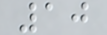10
